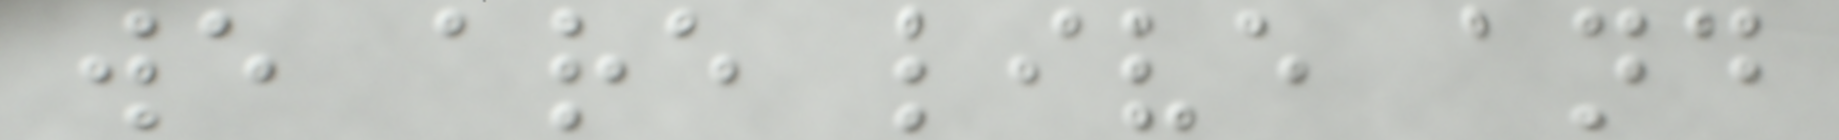we are live and
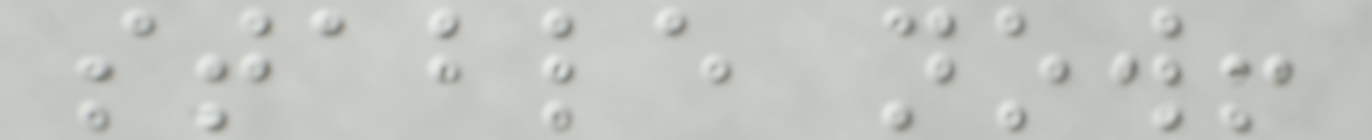stable now!
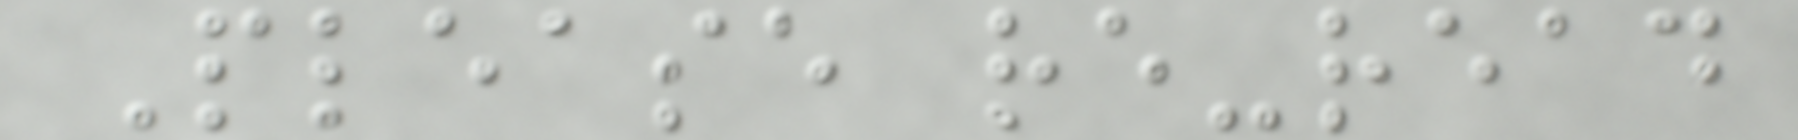Please re-read
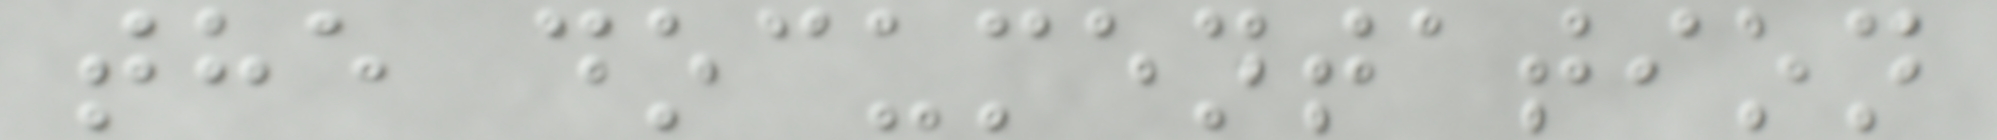the documentation
